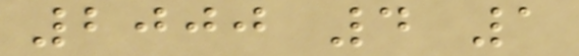2000 4 1
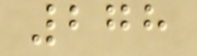278
